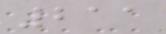211
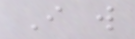I will
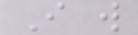I will
